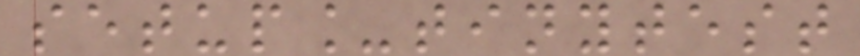setup_tinytest
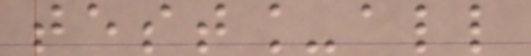test_all
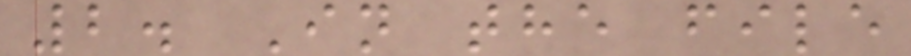2. In the file
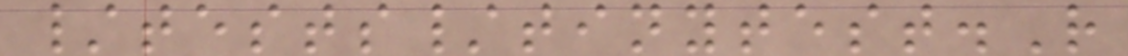/tests/tinytest.R
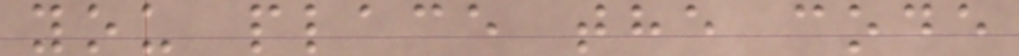you place the code
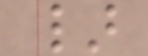}
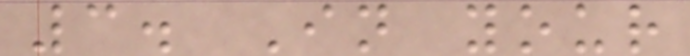3. In your
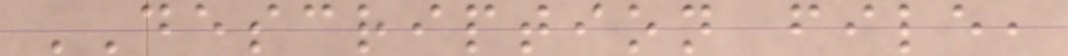DESCRIPTION file,
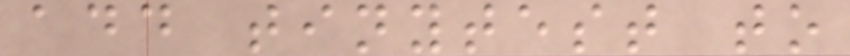add tinytest to
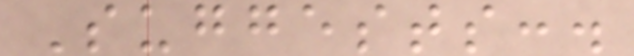Suggests:.
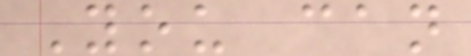You can
